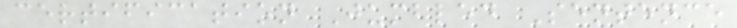certification Jumbled Sentence
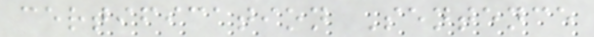certification Sentence
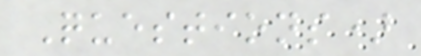Questions)
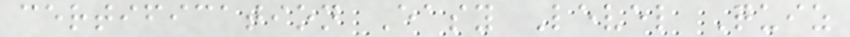certification Easy Level Quiz
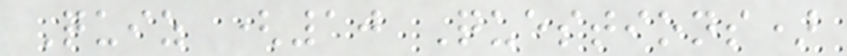Quiz (10 Questions)
